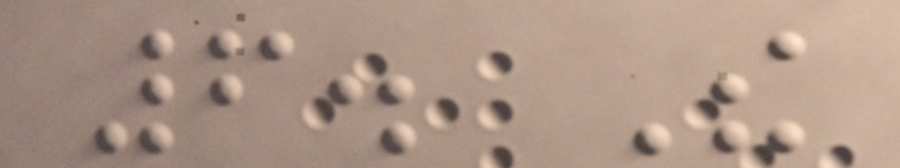6. The
